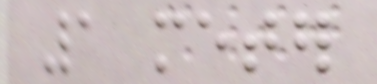1 meter
